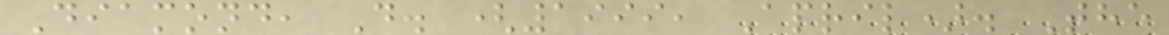Diamond, D. (1999, April). The
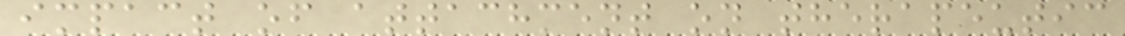impact of attachment on therapeutic
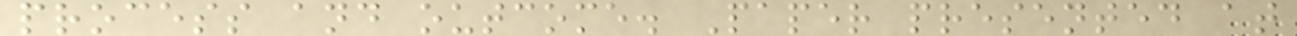process and outcome. Paper presented at
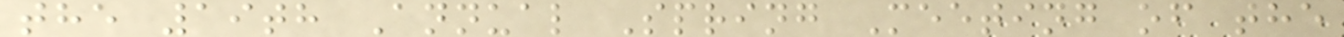the 19th Annual Spring Meeting of the
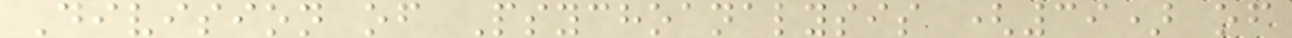Division of Psychoanalysis (39) of
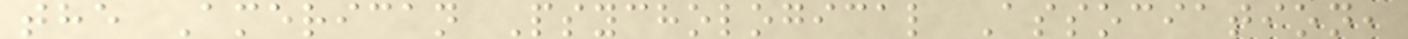the American Psychological Association,
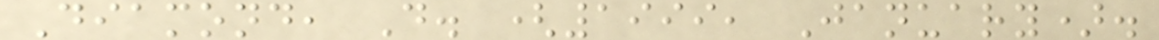Diamond, D. (1999, January).
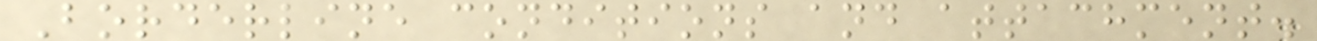Borderline conditions and attachment.
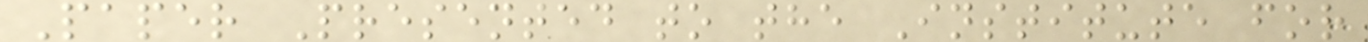Paper Presented to the Institute for
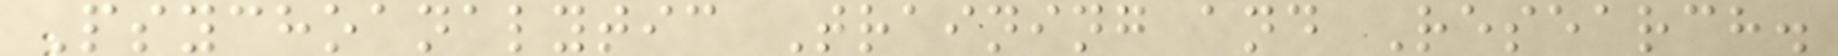Psychoanalytic Training and Research.
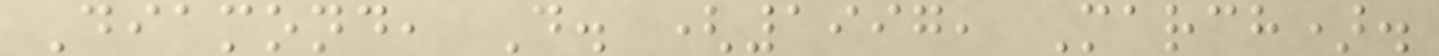Diamond, D. (1997, March).
